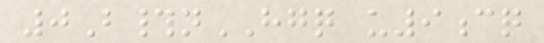0B#nHGQ u9cq
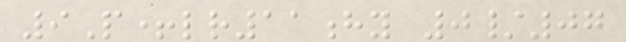9P+lr11hy 0/07
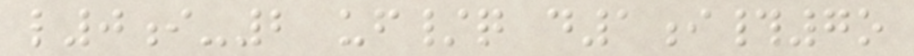l0i-2 uf/q d1i#7o
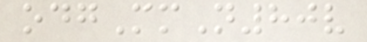odgMmN80v
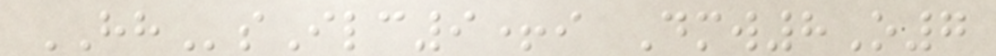HHsIlc9+i Dmw8O7
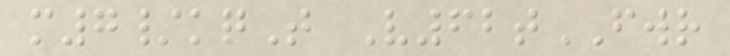m7/kqT V62tFWR
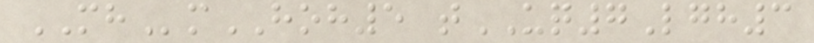MHmHOH5 tUQ7Lgh3
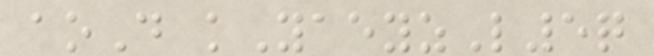aoD kYaeyzL5q
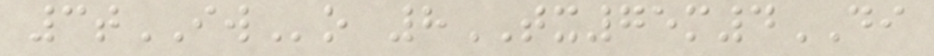3tIWo 8TX75m4DI
